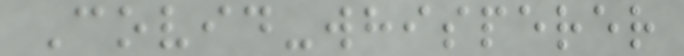Covid-whisperer
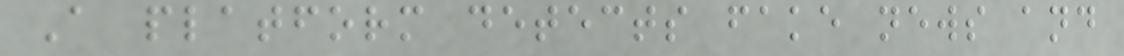A platform detects fake news and
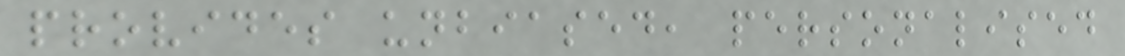provides unbiased, personalised
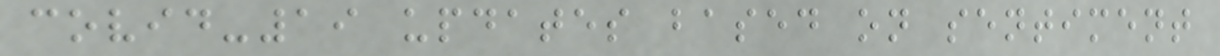covid-19 updates based on sentiment
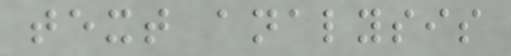text analysis
